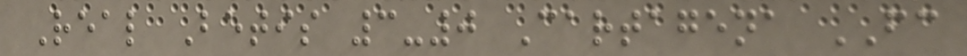Real Betis 3-0 Cartagena FC
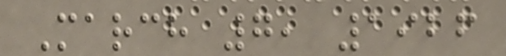March 7, 1926
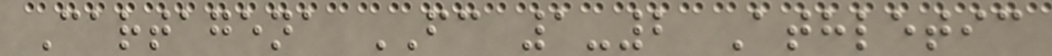Cartagena FC 1-2 Athletic
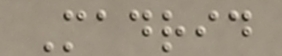Madrid
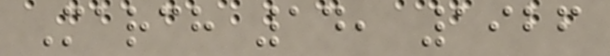March 14, 1926
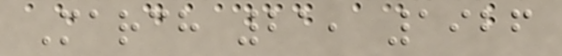March 21, 1926
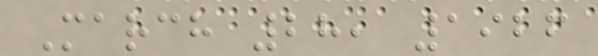March 28, 1926
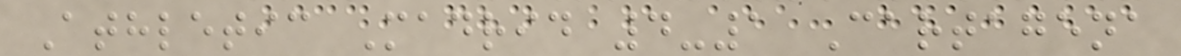Athletic Madrid 4-1 Cartagena
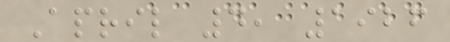April 4, 1926
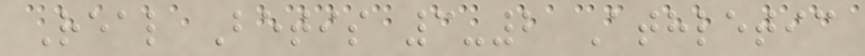Real Betis 3-2 Athletic
